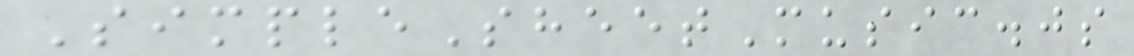SimpleSheetMusic.js
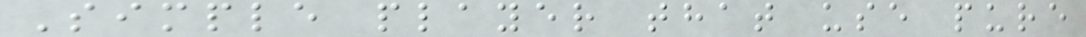Simple player that use pure
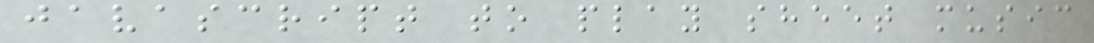javascript to play sheet music
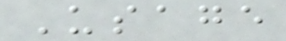Usage
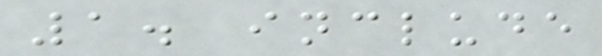1. include
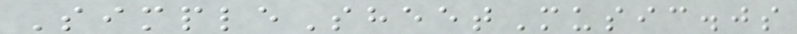SimpleSheetMusic.js
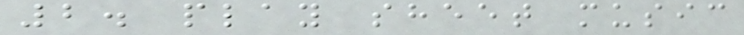2. play sheet music
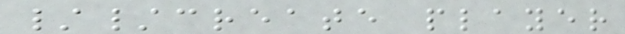//create player
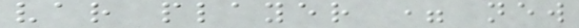var player = new
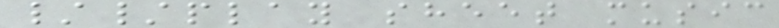//play sheet music
